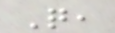Q,
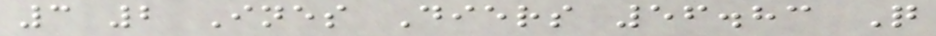3 2 Ines Diers 56.83 Q
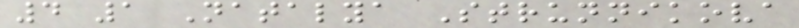4 1 Natalya Strunnikova
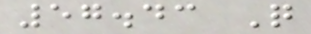57.43 Q
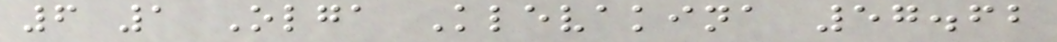6 1 Olga Klevakina 57.62
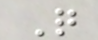Q
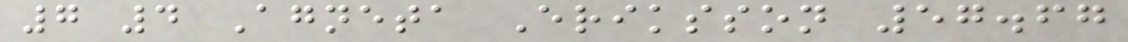7 4 Agneta Eriksson 57.67
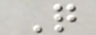Q
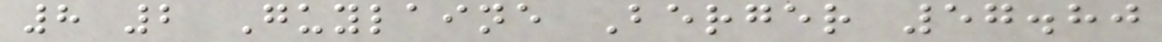8 2 Guylaine Berger 57.80
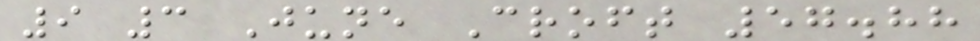9 3 June Croft 57.88
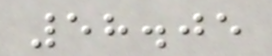58.05
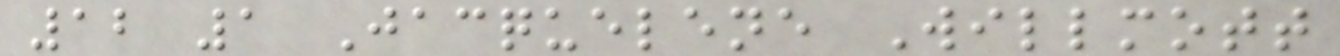12 1 Jacquelene Willmott
